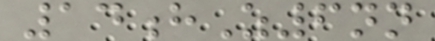14hZ6nn
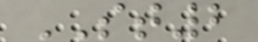ST2
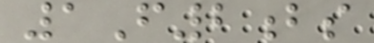1F2bs
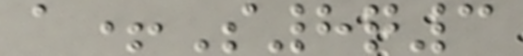a+S8q3
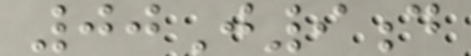00J9d
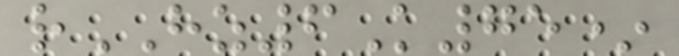rHZ6K75*
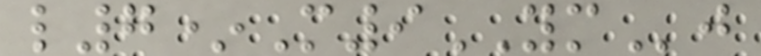l7*M9YMj
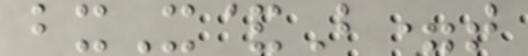bxX&B=t
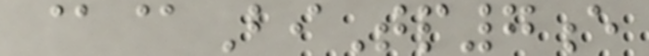@@BiTp7e
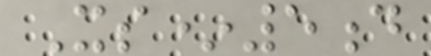Xs*5d
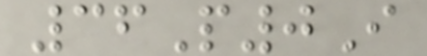36P0I
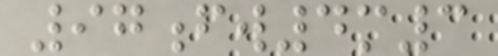97fw4m3
